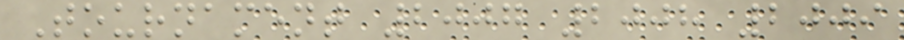Tournament 2007 2008 2009
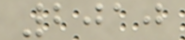2010
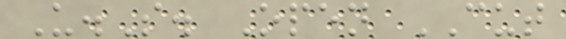U.S. Open CUT
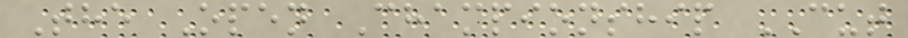The Open Championship CUT
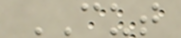CUT
